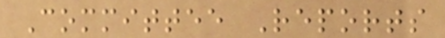Committee Reports
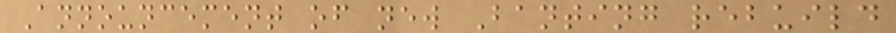Announcement of new Banting rebuild
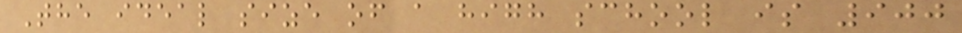The ideal size of a high school is 900
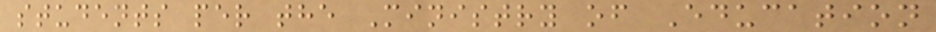students per the Ministry of Education
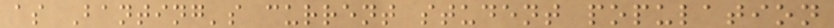as Banting's current student population
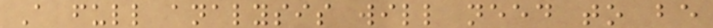A full analysis will need to be
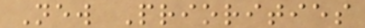New Priorities
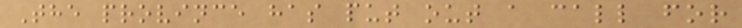The province has put out a call for
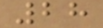28
